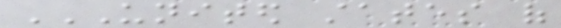UNITED STATES OF
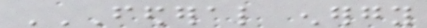FEDERAL ENERGY
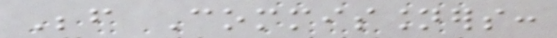Before Commissioners:
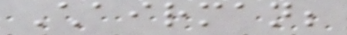Chairman;
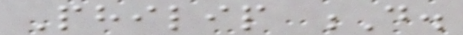Philip D.
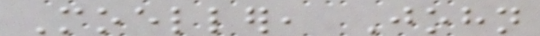Moeller, John
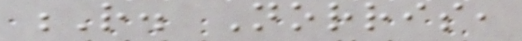R. Norris,
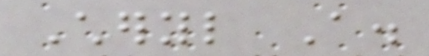Cheryl A.
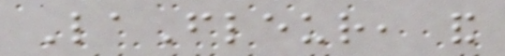LaFleur, and
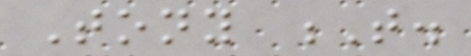Tony T.
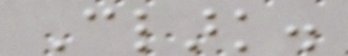Clark.
